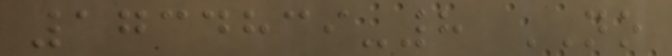1734839-8 NO
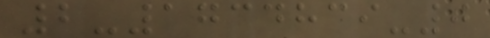2-1734839-0
